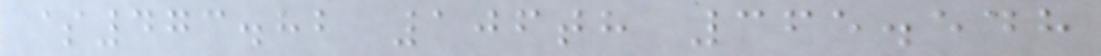$473.82 106th 365.548
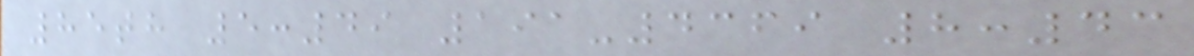85th 5:49 191-4369 8:43
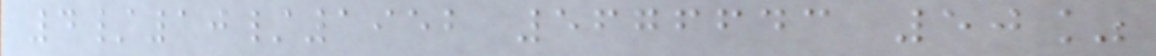4/10/1952 5676643 50%
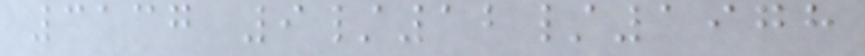3137 9/12/1978
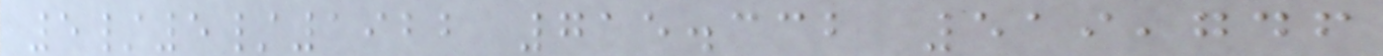5/5/1922 715.332 519,746
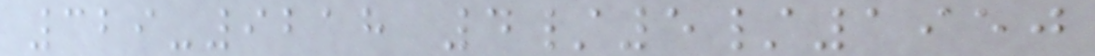329-9218 4/5/1950
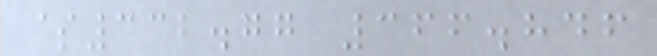$332.77 366.846
